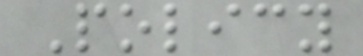Policy
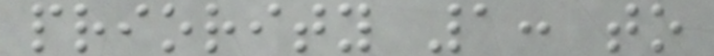priority 1: to
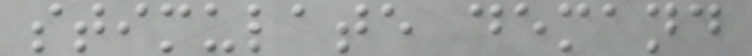stimulate demand
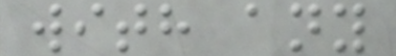with any
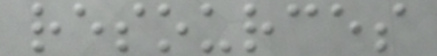resources
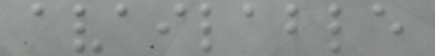available
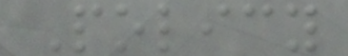Policy
